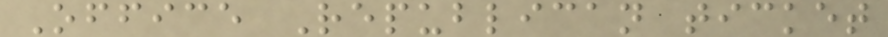Office Republican ticket
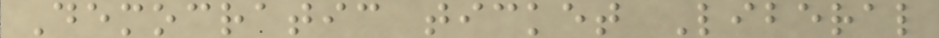Democratic ticket Liberal
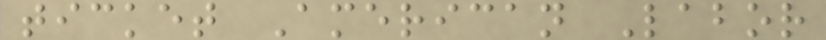ticket American Labor
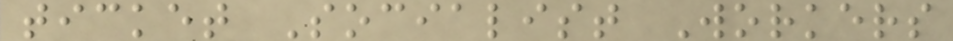ticket Socialist Workers
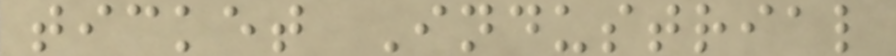ticket Industrial
